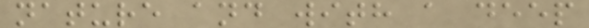nature and with a deep
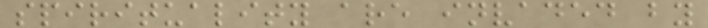spirituality are invaded by
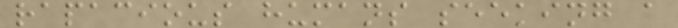rapacious humans seeking a
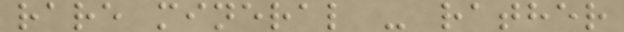rare mineral - rather
